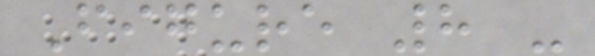Figure 8 -
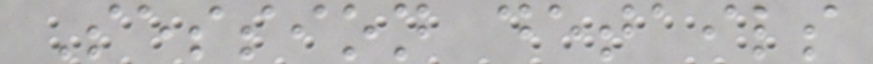Session details
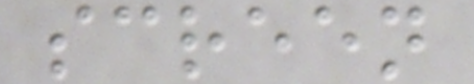screen
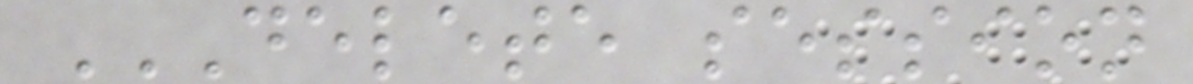DELETE SESSION
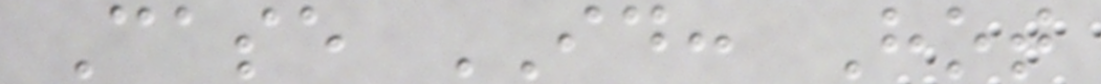Case ID: Hot
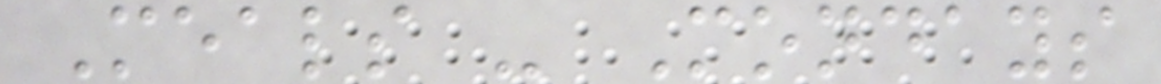Meals - Mondays
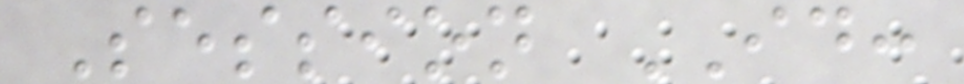Session ID:
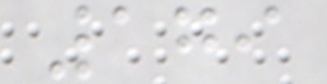179
